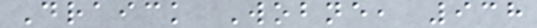Draick Wobne, 938
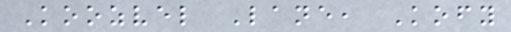Koozvel Lane, Kofy
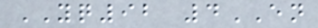YQ92 4EN
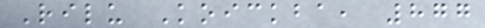Rilu Koickba, 877
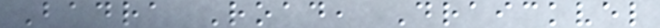Badra Road, Draickvel
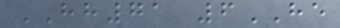HH71 6HE
